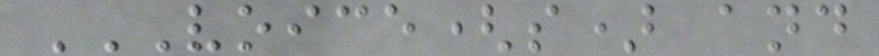VOICE(S) AND
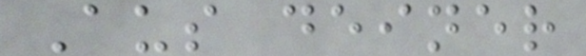Aus deiner
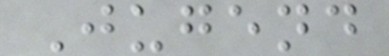Jugend
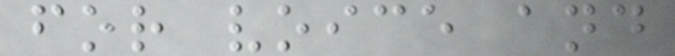for voice and
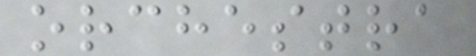orchestra
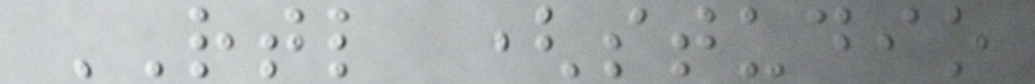RTL (studio
